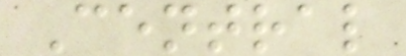Central
